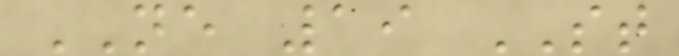NE 19 ST
